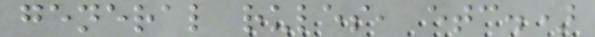general rules, etc.)
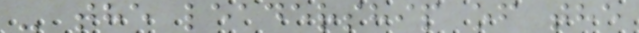- the leadership of the
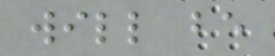will be
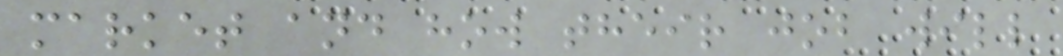market and how their job will
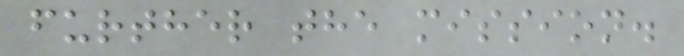further the mission.
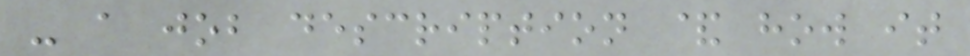- a job description & how it
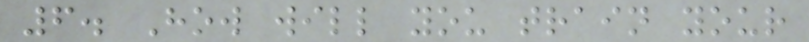6. How will you train your
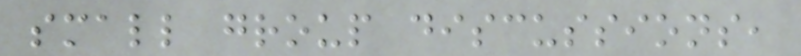small group discussions,
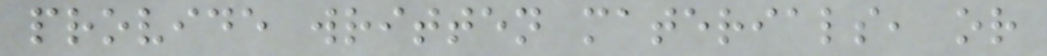provide written materials, or
